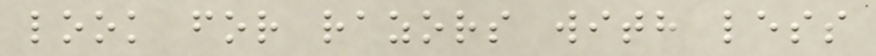look for razors with less
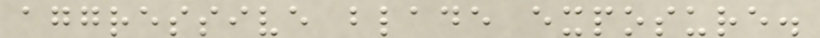aggressive blade exposure.
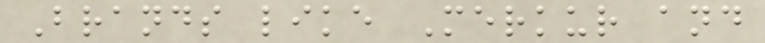Brands like Merkur and
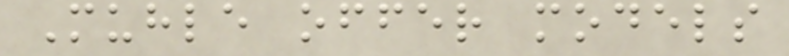Muhle offer models
